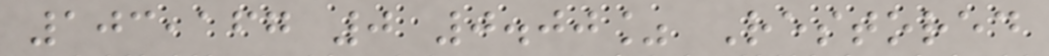103,167 0 0.00% Restored
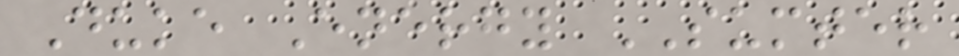Duke Energy SUMTER
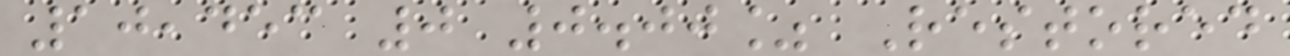10,453 0 0.00% Restored
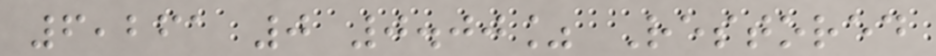6,261 0 0.00% Restored
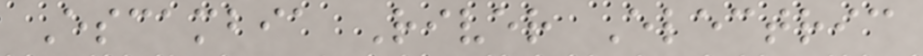Escambia River Electric
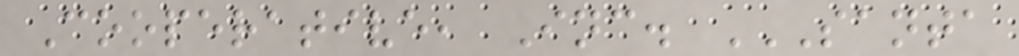Cooperative, Inc. SANTA
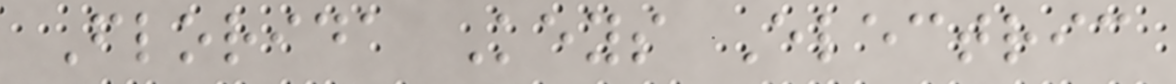Florida Keys Electric
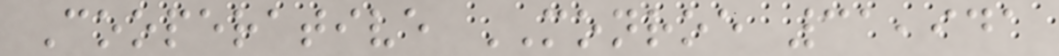Cooperative MONROE 31,941
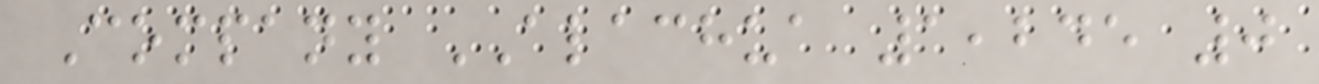Company ALACHUA 1,245 0
